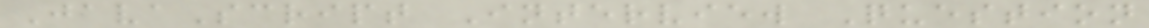JavaScript Interview Question
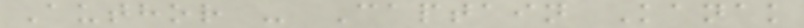Author - Captain Kanak
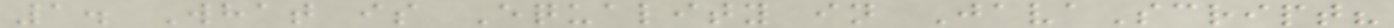1. What is Equality in JavaScript?
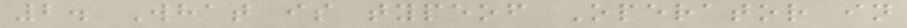2. What is typeof Operator in
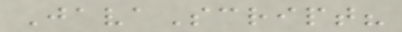JavaScript?
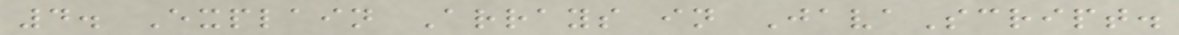4. Explain Arrays in JavaScript.
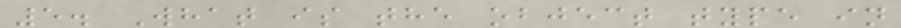5. What is the object type in
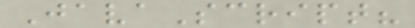JavaScript?
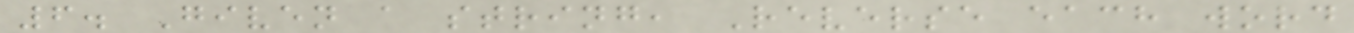6. Given a string, Reverse each word
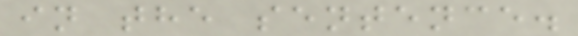in the sentence.
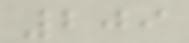209
